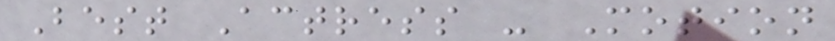Best Actress - Motion
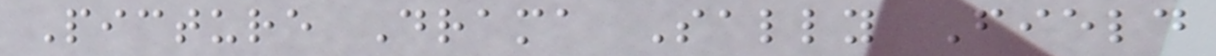Picture Drama Sally Field
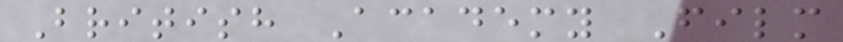British Academy Film
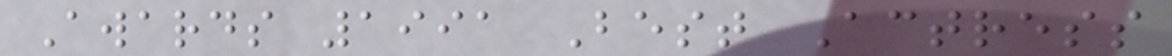Awards 1991 Best Actress
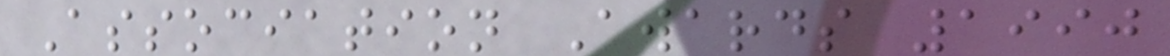Association Awards 1990
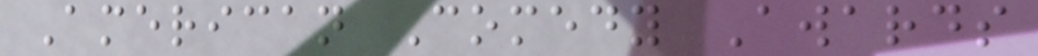American Comedy Awards
